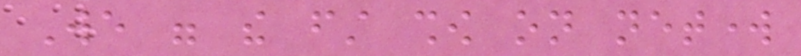We were the first show on network
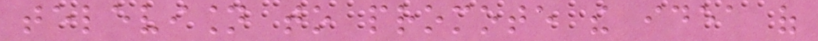television to promote the idea of
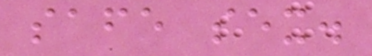safe sex.
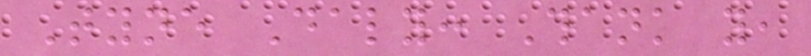Tyne Daly: Thank you,
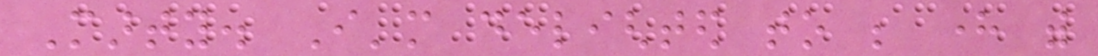Marty. I'm delighted to be here with
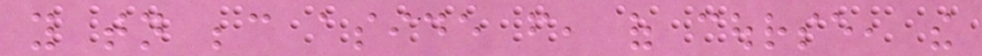you tonight because aside from, of course, the
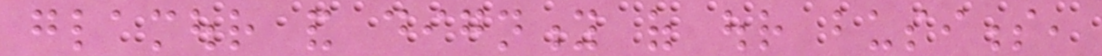glamour and dignity of our business,
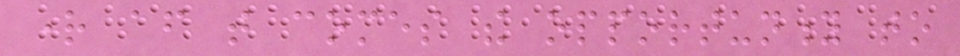right after that comes the opportunity to
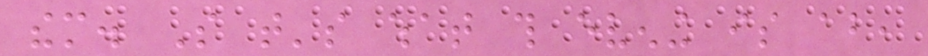them. So that's what this evening is about,
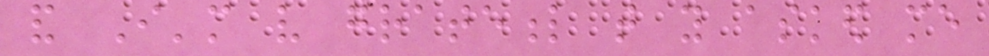and I'm very grateful that you asked me
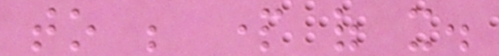to be part of it.
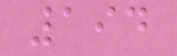194
